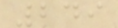249
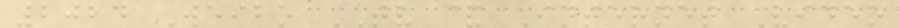2024 Weibo TV & Internet Video
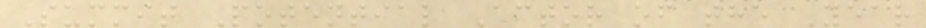Summit Potential Actor of the Year
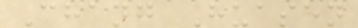Chang Huasen
